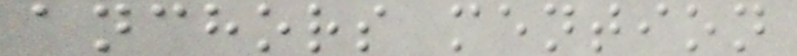anchors mention
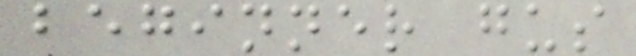beginner gus
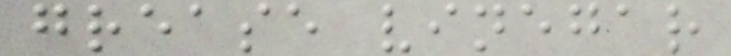grease vinegar
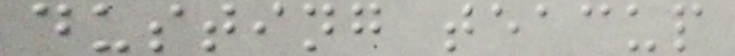dusting teacup
